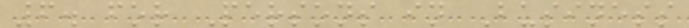6. for Persons in Business
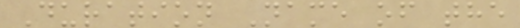Duration Name of the
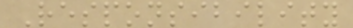Responsibility
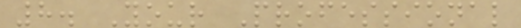8. Your Professional
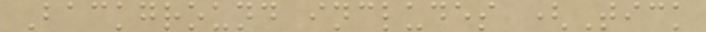Background includes (Tick
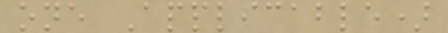one Applicable)
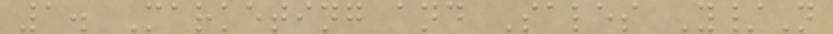1. Marketing and Sales Y/N
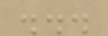...
